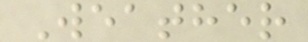Weather
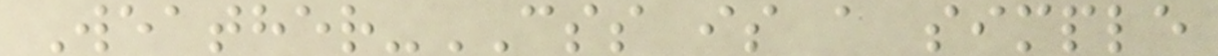Weather-CSS is a simple
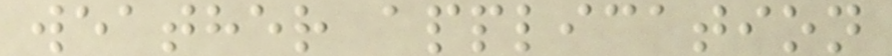weather application
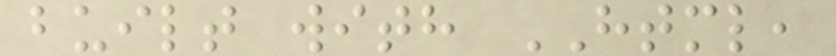built with HTML,
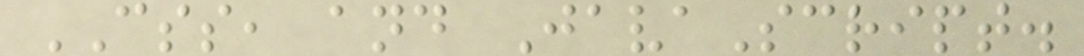CSS, and JavaScript.
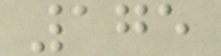175
